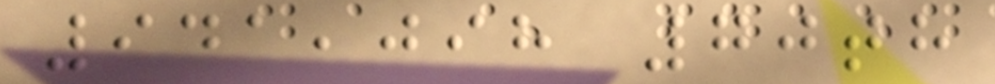941,098 70th
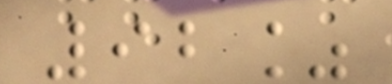92%
